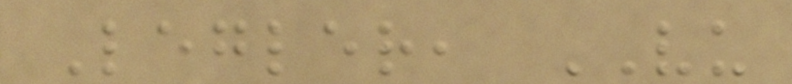Legler, VU
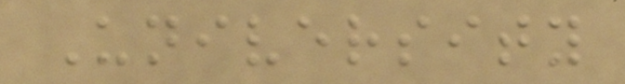University
